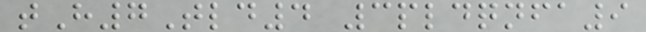tH7Tld4 3pldqnfa9
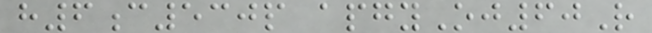h6c530p apgyOj60R
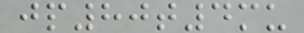jp80t4mu
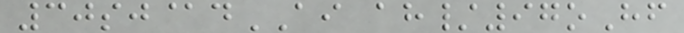30sj@dAI ah/97oHf
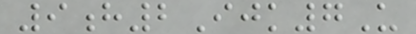9h2Ijk7U
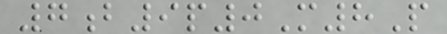7b9p0M8P
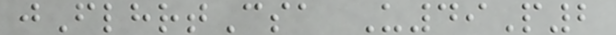jFlhrtCsa U49P2
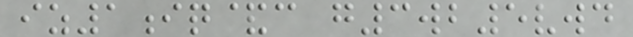iz1iq&c g3wb5vwd
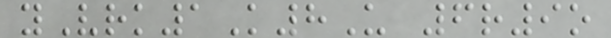yVrk1K8U 6r9o
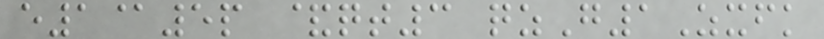e1@5p &qt3 qzG1Zxfk
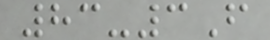83-3F
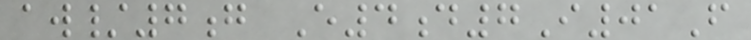aw/7g E4d7I01F
